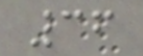36
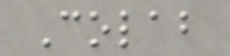Colab
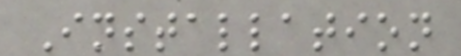Installation
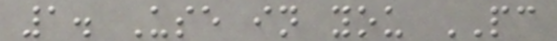1. Use in you PC
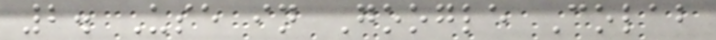2. Use in Google Colab
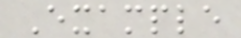Example
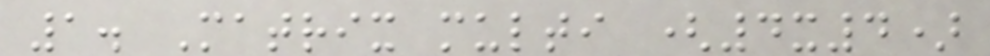1. Matrix multi (4x4)
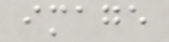image
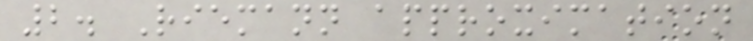2. Riemann approximation
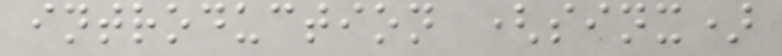introduction (sinx)
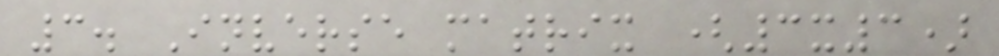3. Inverse matrix (3x3)
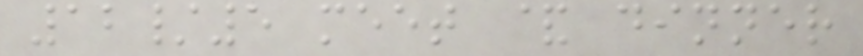12/5 meet & dinner
